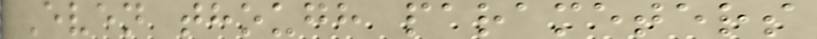Even though parameters
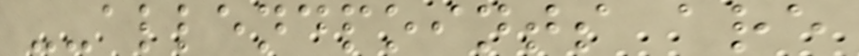--allendpoints are
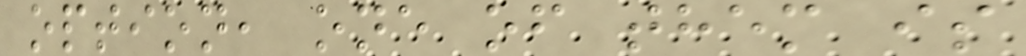option, one of them is
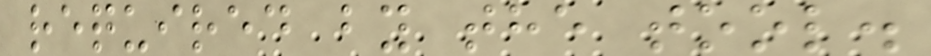required by the tool.
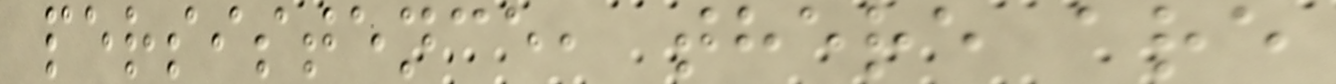persistence, there are
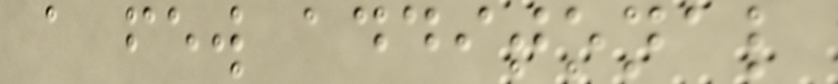a few additonal
